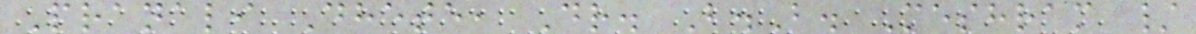Pranali Dhete, Dr. B.B. Meshram /
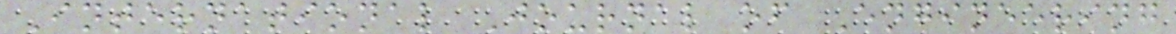International Journal of Engineering
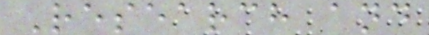Research and
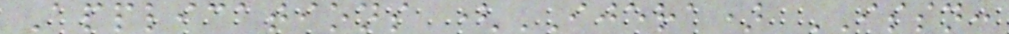Applications (IJERA) ISSN:
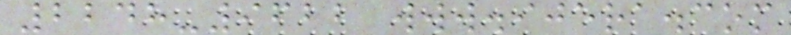2248-9622 www.ijera.com
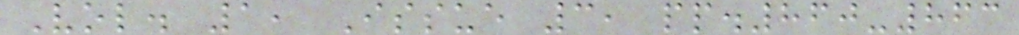Vol. 1, Issue 3, pp.860-863
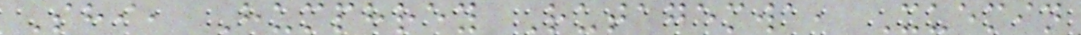Shi, Humphrey Rutagemwa, Xuemin
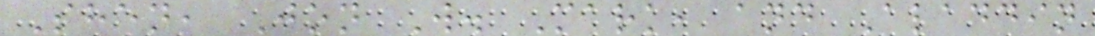Shen, Jon W. Mark, and Aladdin
